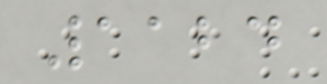1124
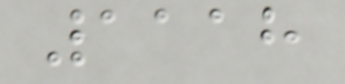1118
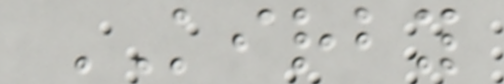KIRBY
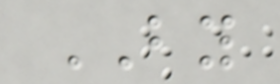BY
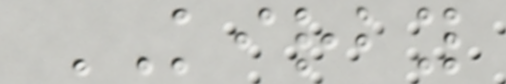KIRBY
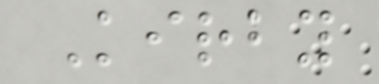Kirby
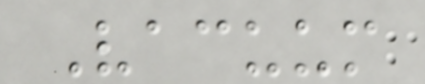Vacuum
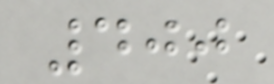400
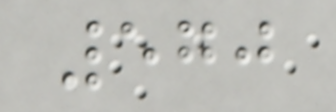570
